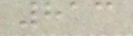813
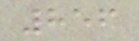856
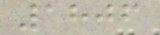1806
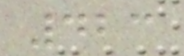423
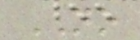NO
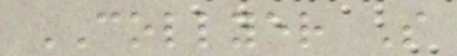COLLYER S
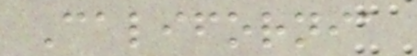California
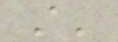A'
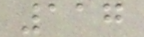117
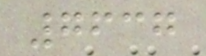7637
